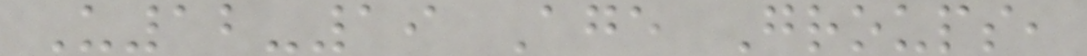U12-19 Age Groups,
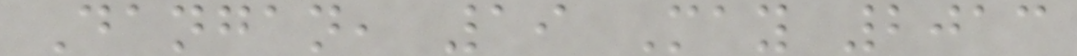Dangan, 19 May 2013
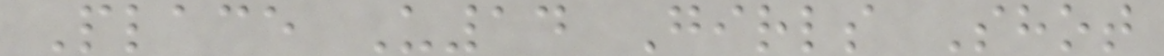Place U14 Girls Shot
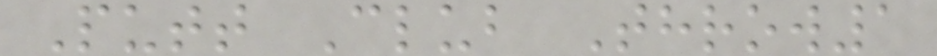Putt Club Throw1
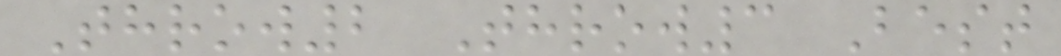Throw2 Throw3 Best
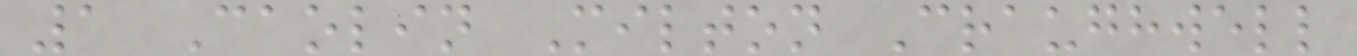1 Caolin Milton Craughwell
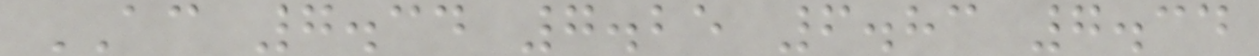AC 7.34 7.25 6.83 7.34
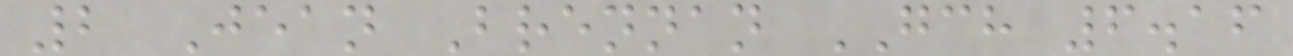2 Jean Brennan GCH 6.16
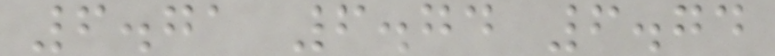6.71 6.74 6.74
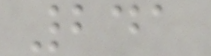241
